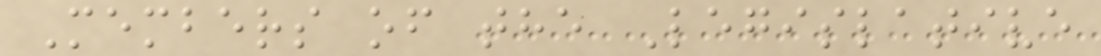Members of the Legislative
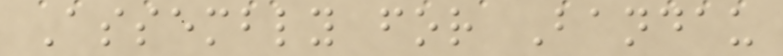Assembly for Bandau
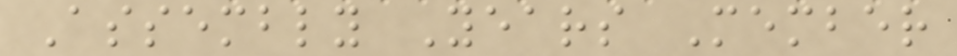Assembly Years Member
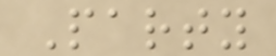Party
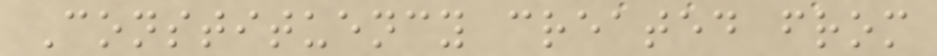Constituency created from
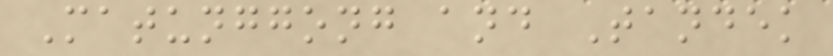Matunggong and Tandek
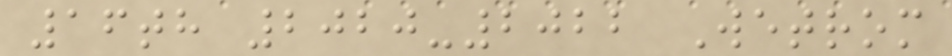16th 2020-2022 Wetrom
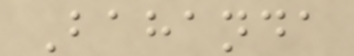Bahanda
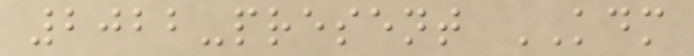2022-present KDM
